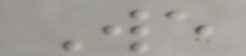We
